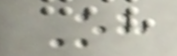Oh
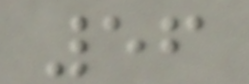56
